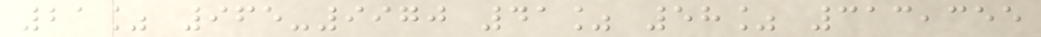21% 965-9970 41% 58% 313,355
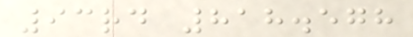93rd 818.578
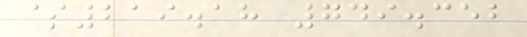$219.18 749.352
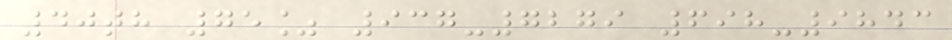40th 75% 937-7279 698-9843
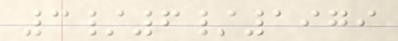3/6/1979
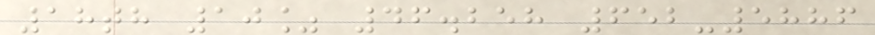18th 10% 46.258 652-5886
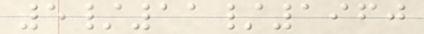5/11/1960
